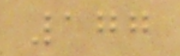177
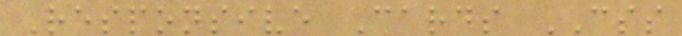Responsive Cards CSS
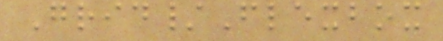Grid/Flexbox
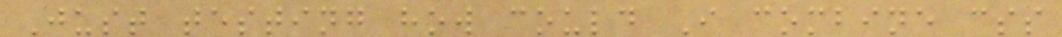Just testing how could I combine css
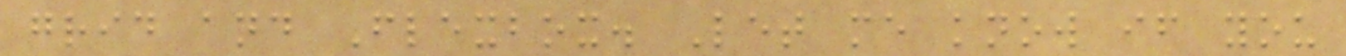grid and Flexbox. Let me know if you
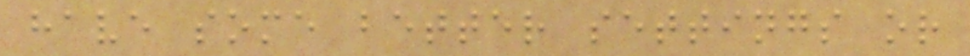have some better settings or
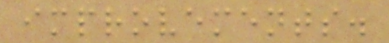improvements.
